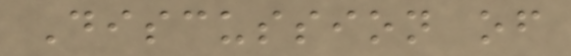Discussion of
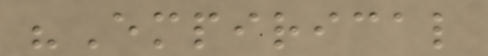"Empirical
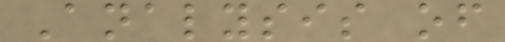Analysis of
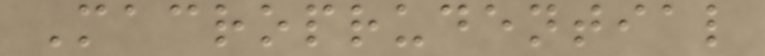Macroprudential
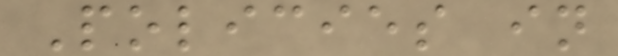Policies in
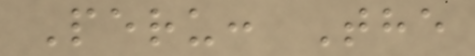Peru: The
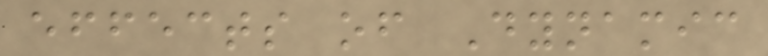effects of Dynamic
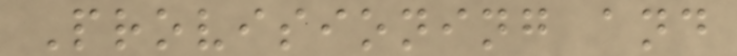Provisioning and
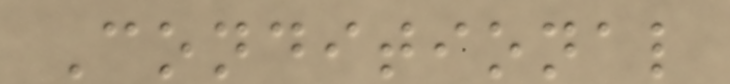Conditional
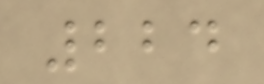224
